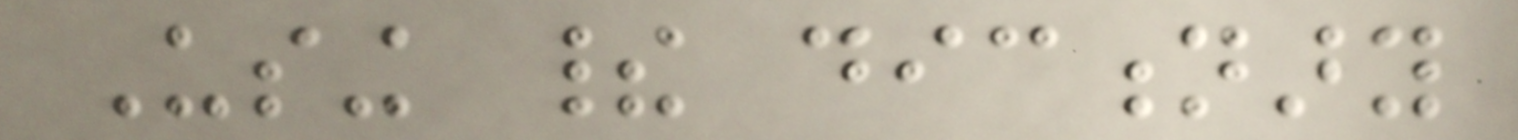Using their dictionary
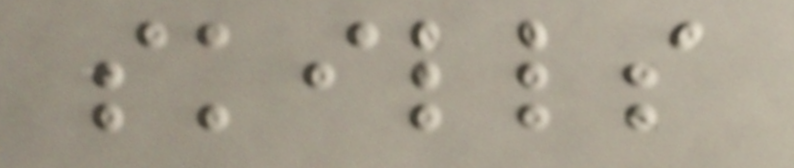skills
